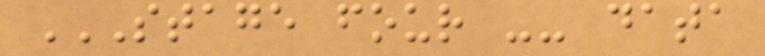STAGE FOUR -- DATA
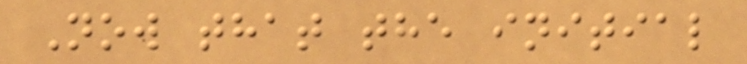Now that the initial
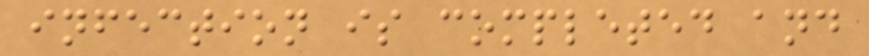infection is completed and
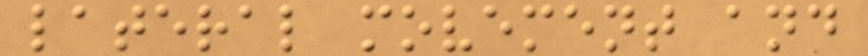lateral movement and
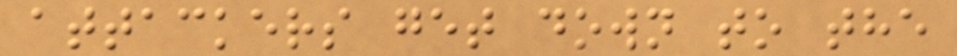attackers get down to the
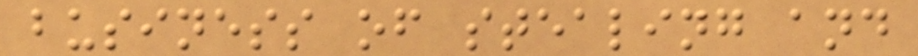business of stealing and
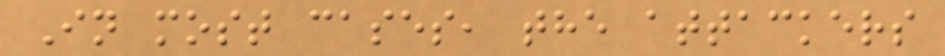In most cases, the attackers
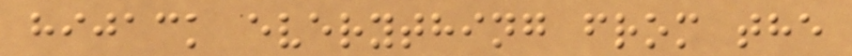hijack everything from the
